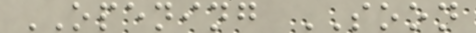OPENING SOON
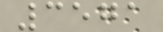3571
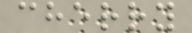cherry
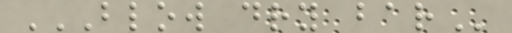BLOW DRY BAR
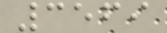3569
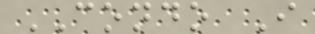CONDO I
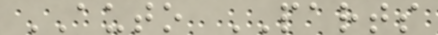AUTO PARTS
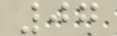07
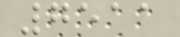7511
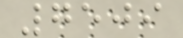7509
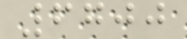6700
